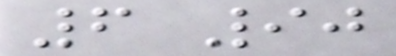6 90
